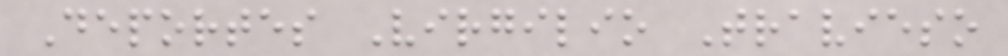Deportes Virgilio Travieso
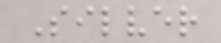Silver
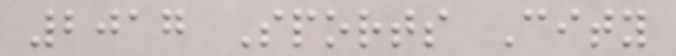2017 Sports City
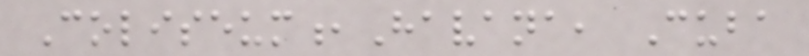Coliseum,Havana, Cuba
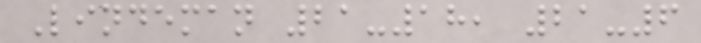Lindeman 21-18, 21-6
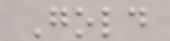Gold
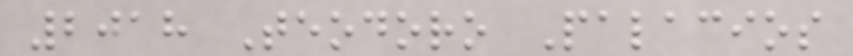2018 Teodoro Palacios
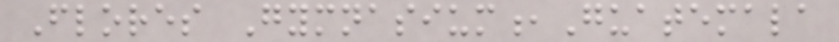Flores Gymnasium,Guatemala
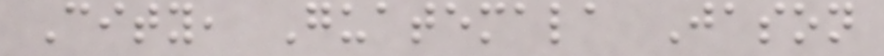City, Guatemala Jason
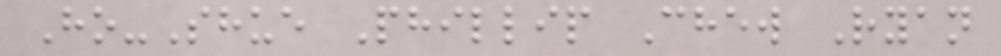Ho-Shue Phillip Chew Ryan
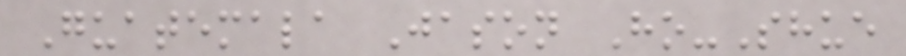Guatemala Jason Ho-Shue
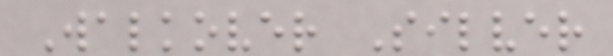Walkover Silver
